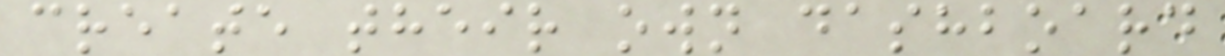create their own dashboard
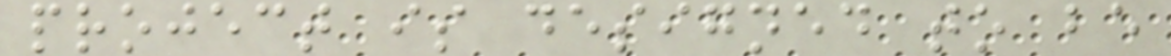project is designed to be
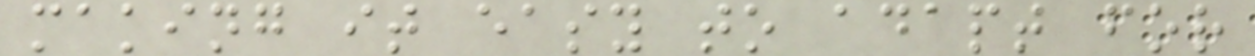making it easy to adapt for
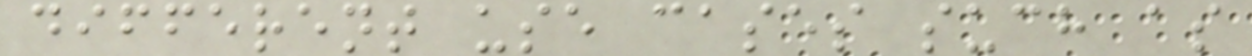different use cases such as
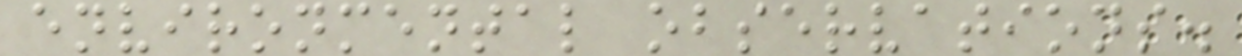environmental observations.
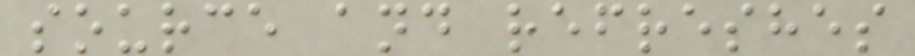source and refreshes
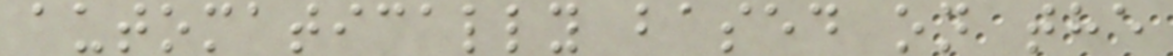automatically based on the
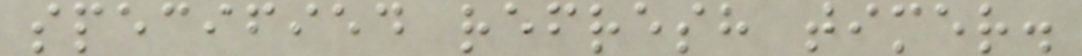specified refresh timer.
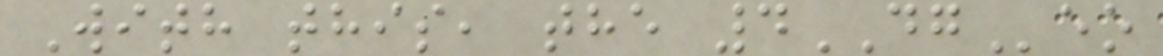With this, the 4DGeo
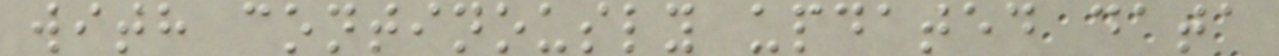with continously updated data
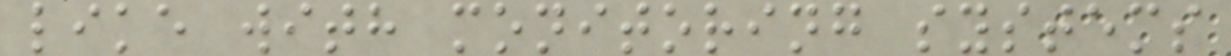like with monitoring systems
